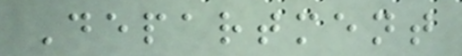Department
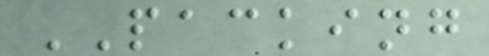PACKING
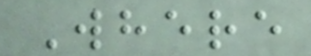Where
